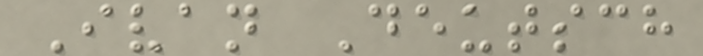Ivan Deutsch
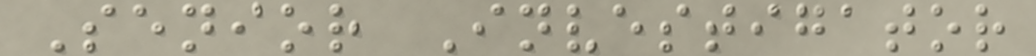Senior Investigator
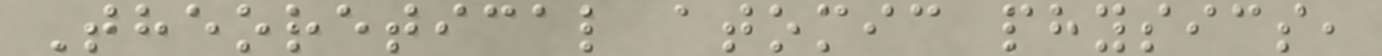Theoretical atomic physics,
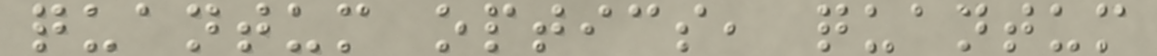quantum optics, quantum
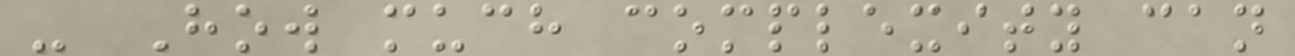- How much complexity can
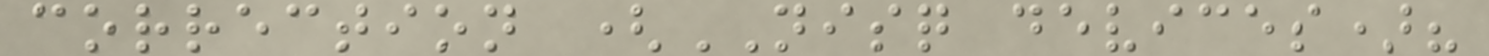correction (NISQ devices)?
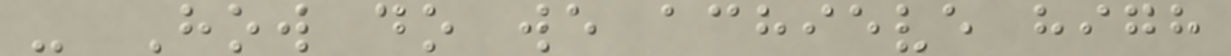- How do we achieve high
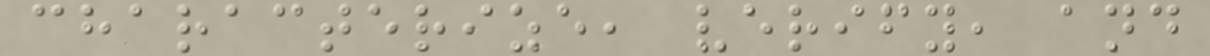characterize, verify, and
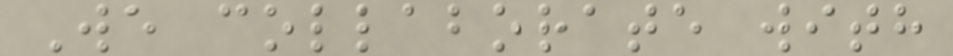We collaborate with
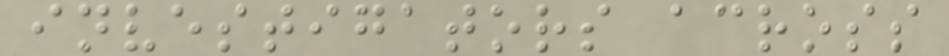investigators across
